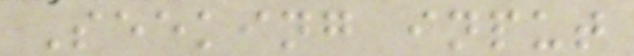Seeking input
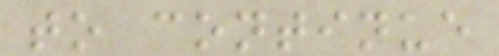to continue
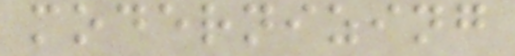modernizing
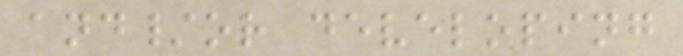and/or developing
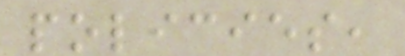policies,
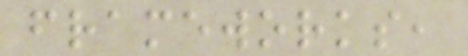frameworks,
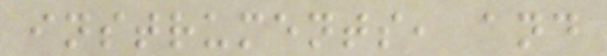instruments, and
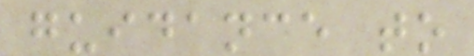guidance to
